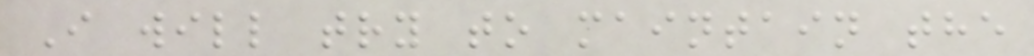I will try to maintain the
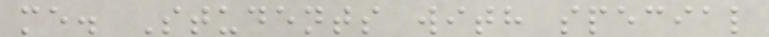me. Students with special
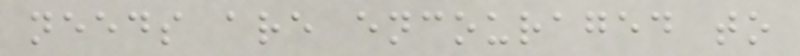needs are encouraged to
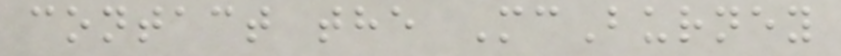contact the McBurney
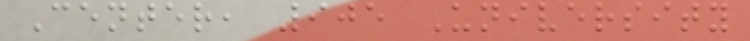Center, 905 University
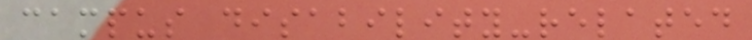campus disability-related
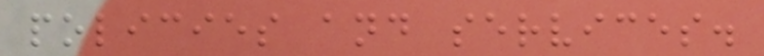policies and services.
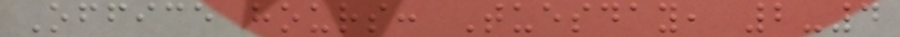Office hours: Tuesday, 2-4
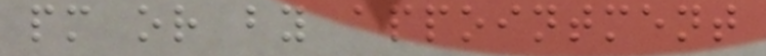pm or by appointment
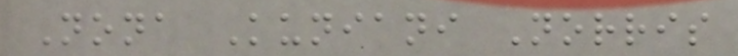Nona Kuniani Norris
